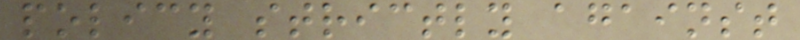policy strictly against
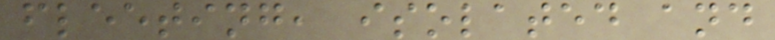fleeting, isolated and
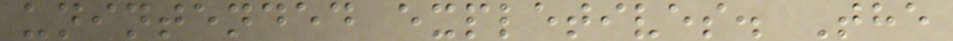unintended expletives. The
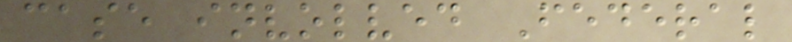case involved Federal
